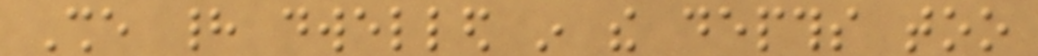She had dwelled in the depths too
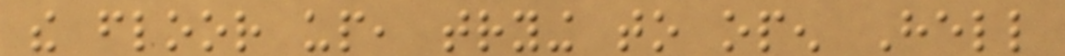the floor up, trying to open Hell
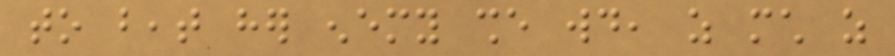to beat her enemy she would, as much as
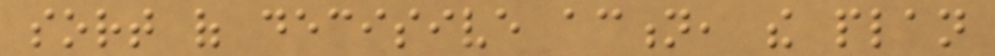sort of decisive action, the plan
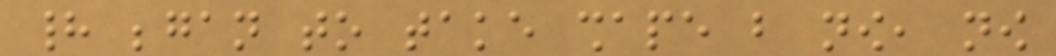had began to take shape but now, now
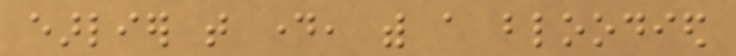earlier that day, with a bloodied
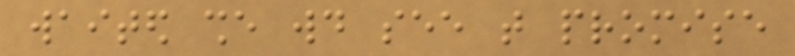waited she would see that promise
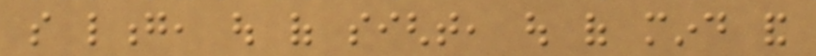so long, out of sight, out of mind and
